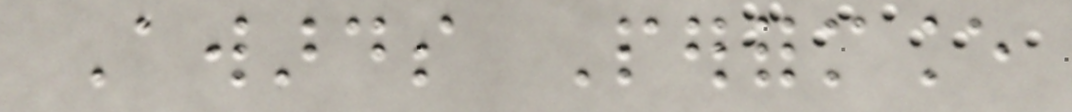Awards Performance
